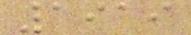1919
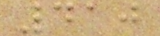410
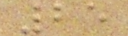25
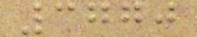3770
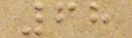68
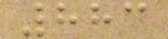883
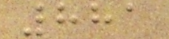881
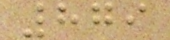879
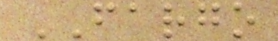FARGO
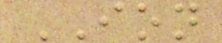ION
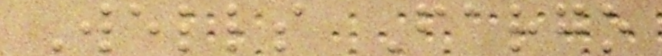Wells Fargo
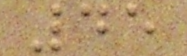45
